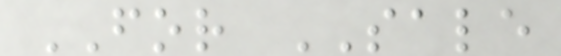FOR SALE
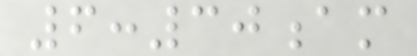6:30am
